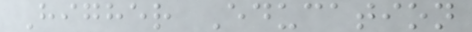Higher Education
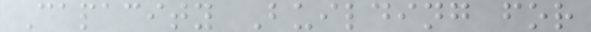Capacity Building for
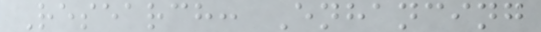Research: Enhancing
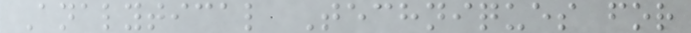Analytical Techniques for
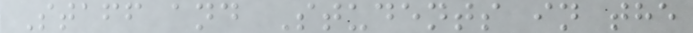Staff and Students in the
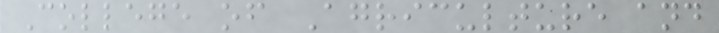College of Agriculture and
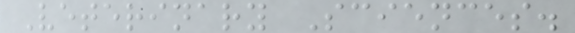Veterinary Sciences.
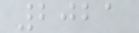2021
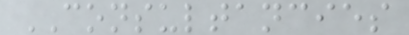CONSULTANCIES
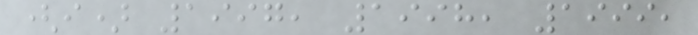(i) 1997, 1998, 1999,
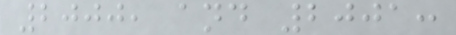2000, and 2001:
